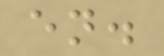en.
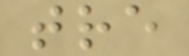tre
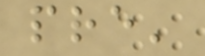pre'
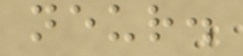neur.
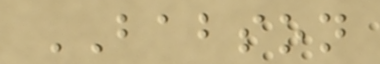BABSON
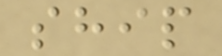ship
